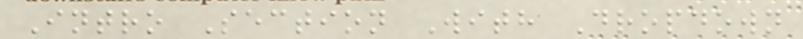Intro Section With Dropdown
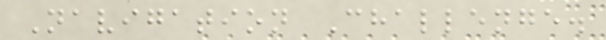Navigation Challenge.
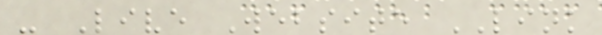- Live Website LINK
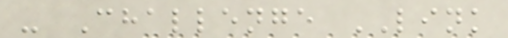- Challenge LINK
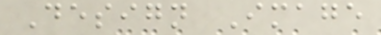Design Image
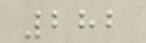282
